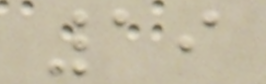19
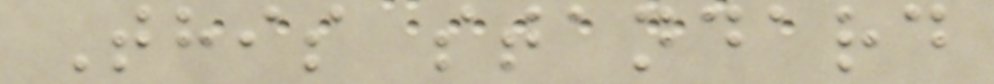This standard
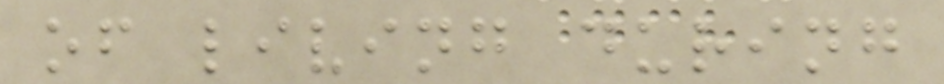of living during
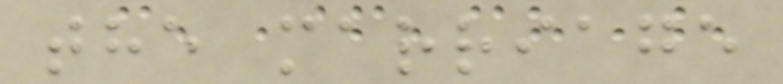the marriage
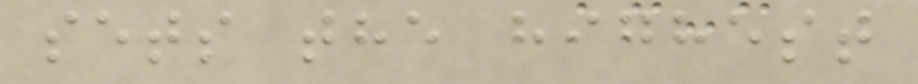sets the highest
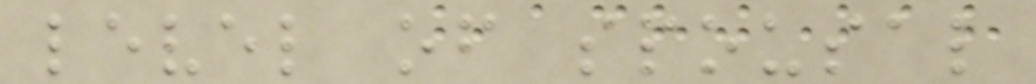level of spousal
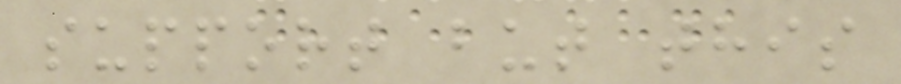support but this
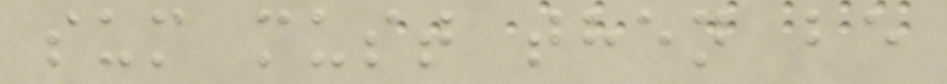sum must then be
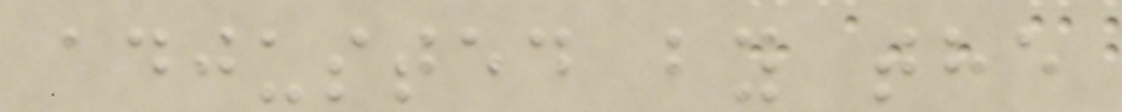adjusted by the
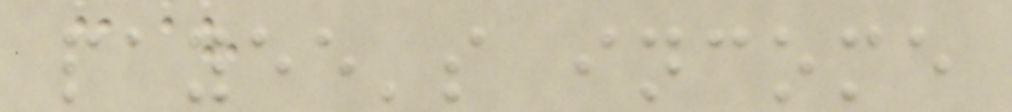payee's income
